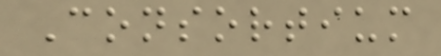Consortium
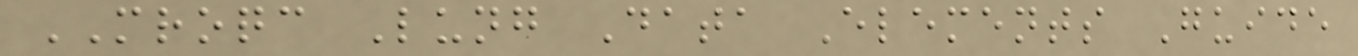MROQC Lung Data Elements Guide
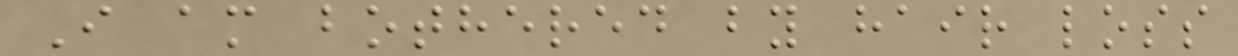I am bothered by hair loss
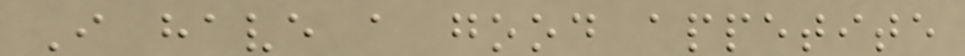I have a good appetite
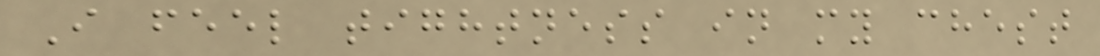I feel tightness in my chest
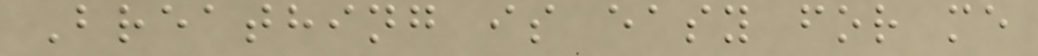Breathing is easy for me
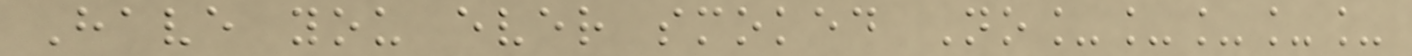Have you ever smoked No_____
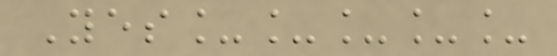Yes_____
